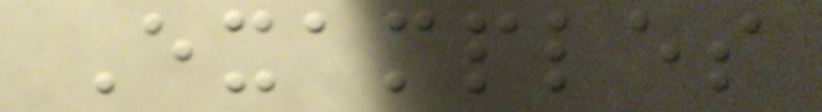Examples
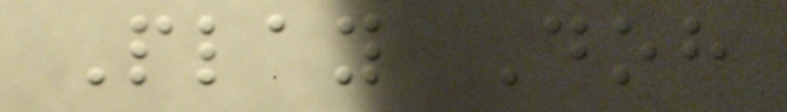Play Doh
